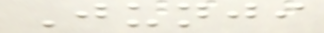Junji
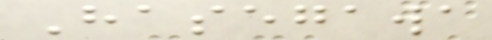Hasegawa
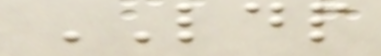LDP
